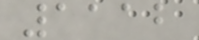1112
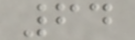64
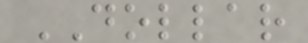DOLLAR
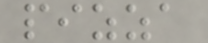pizza
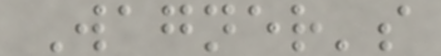Wagner's
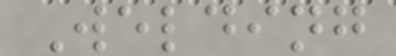Welding
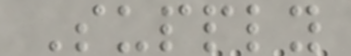Supply
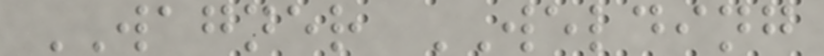WAGNER WELDING
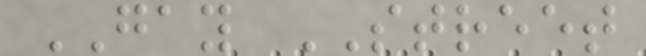GAY STREET
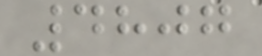4807
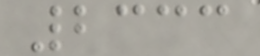2333
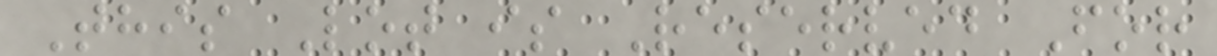This Lot is Reserved For
